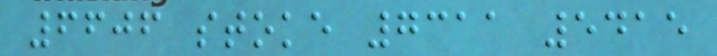6606 stoke 7311 5415
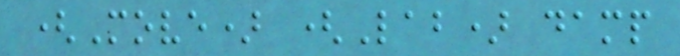(Move) (Lab) damp
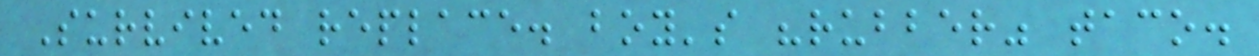Survived replace. boy's "rubber" taco.
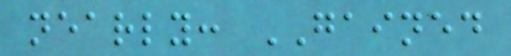nearly: GAINED
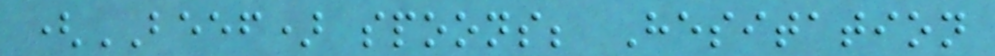(BEEF) spoons; Hesitation
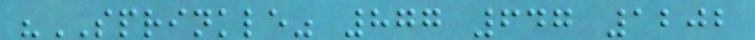"SPRINKLE" 877 647 1202
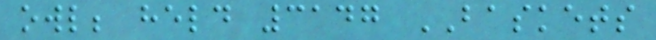owl; held 3147 BASKETS
